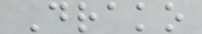Drako
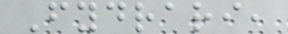Fydrari,
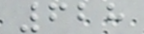628
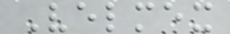Velmex
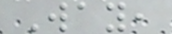Way,
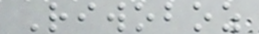Riwoboz
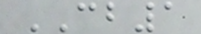CB1
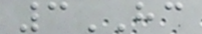3HC
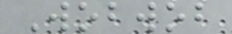Wobwob
